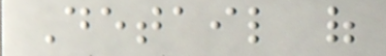Detail of
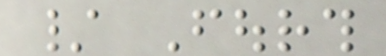/ Fourth
